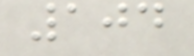104
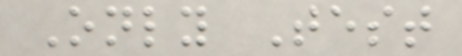Only Test
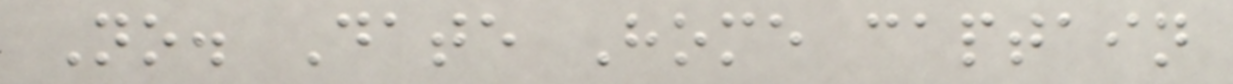No. Date Home captain
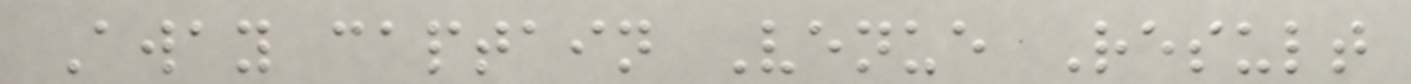Away captain Venue Result
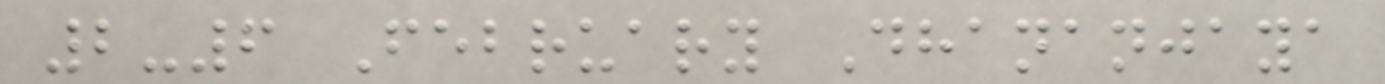2-6 February Dhananjaya
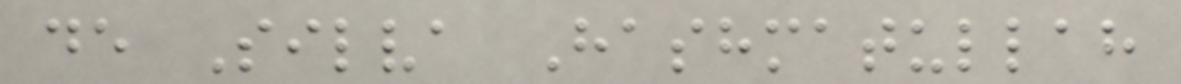de Silva Hashmatullah
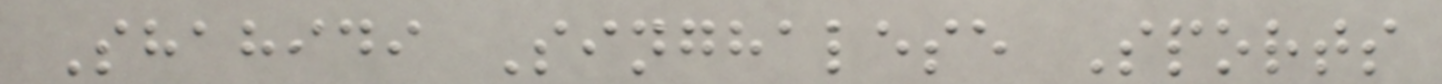Shahidi Singhalese Sports
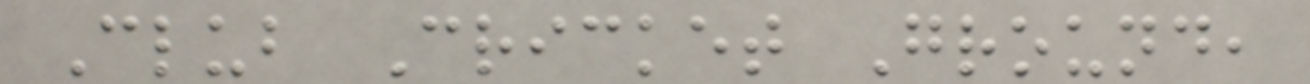Club Cricket Ground,
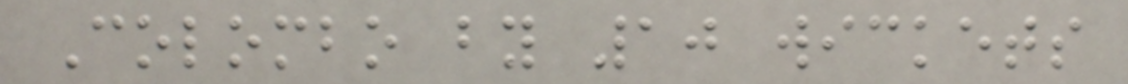Colombo by 10 wickets
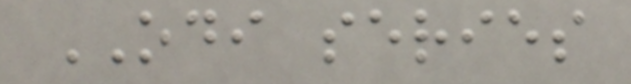ODI series
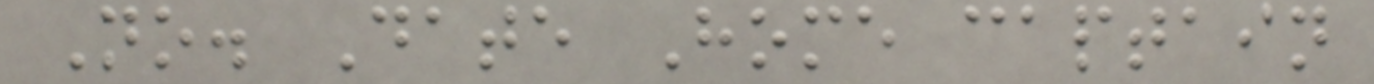No. Date Home captain
